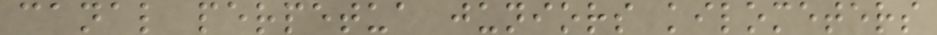canal perpetua juniors kilometers
